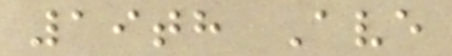19th Ave
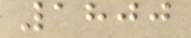1800
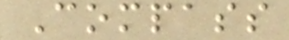Compass
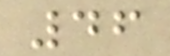46
